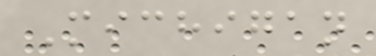Michigan
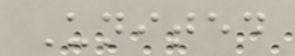United
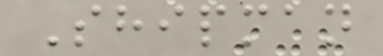Shipman
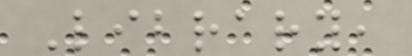Library,
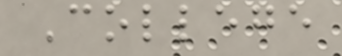College
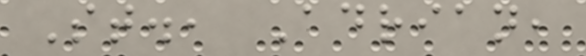St., Adrian,
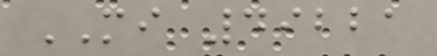MI 49221
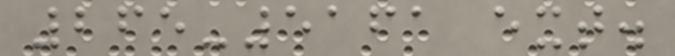265-5161 ext.
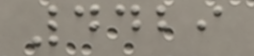4429
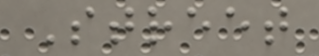Street
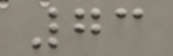73
